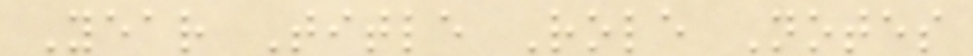Year Title Role Notes
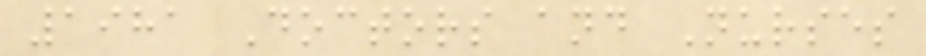1981 Doctors and Nurses
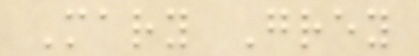Mary Grey
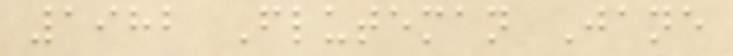1982 Fluteman Jane
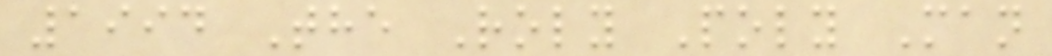1994 The Roly Poly Man
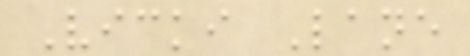Vicki Lane
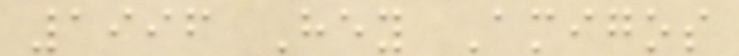1996 Hey Amigos
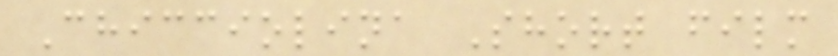Chicciolina Short film
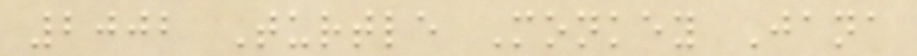2002 Turtle Monkey Jana
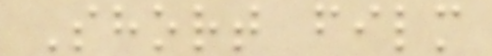Short film
